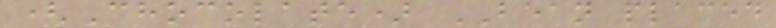(Chocolate) BEAN placed
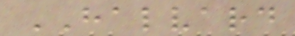HALVARD
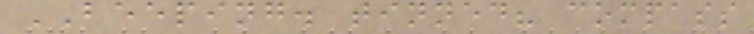BEEPING. tinned? compass
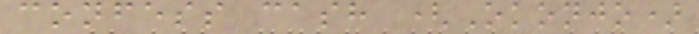confess cash (Okonjo)
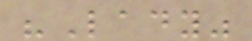"Lady"
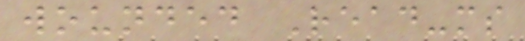wounded Read-ms
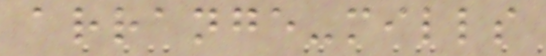arrange-mills
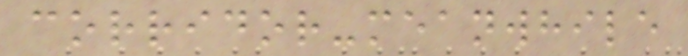corridor-meanwhile
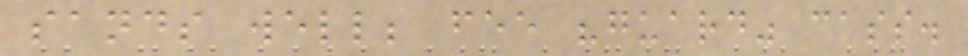sands well; fee "guard" cass.
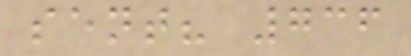sent? 736
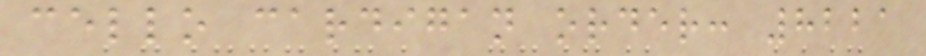cello cardigan order: 8221
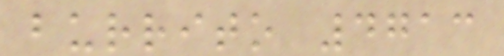burrito 4713
